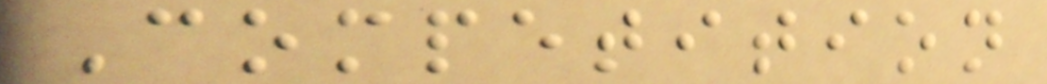Competition
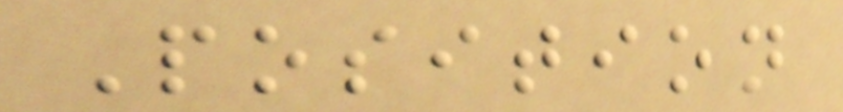Position
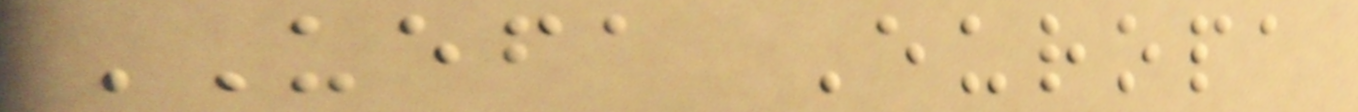UEFA Europa
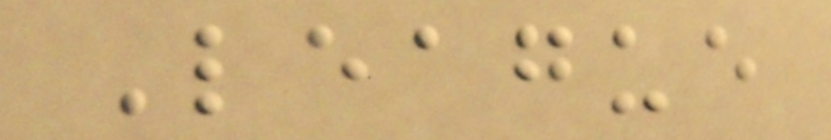League
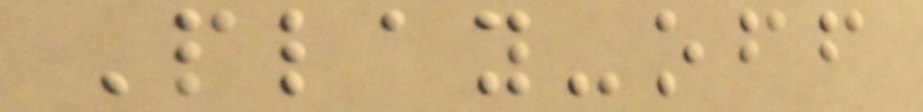Play-off
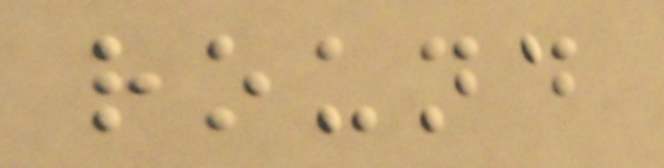round
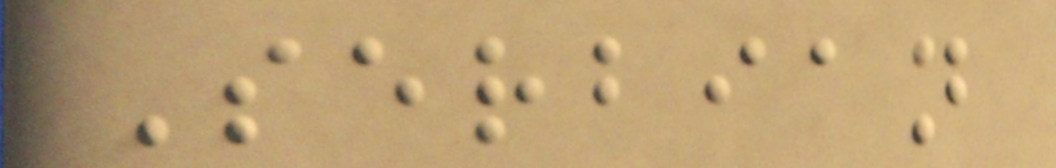Serbian
